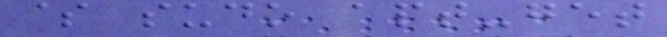$ sudo apt-get
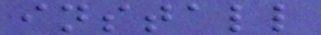install
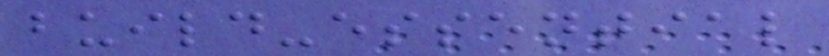build-essential
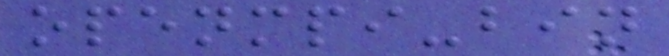openmpi-bin
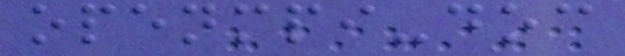openmpi-doc
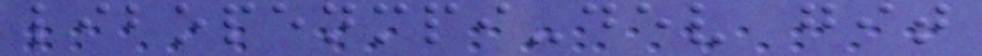libopenmpi-dev git
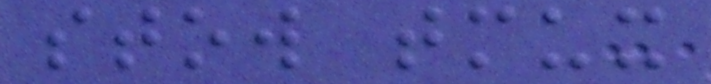stow tmux
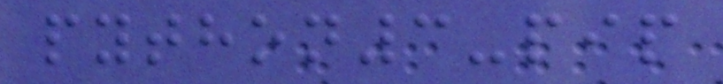python3-pip
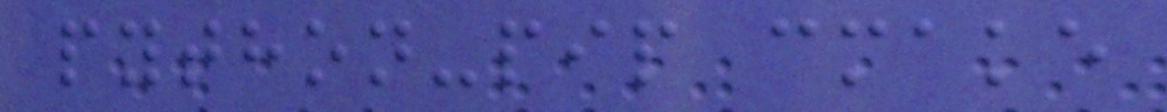python-pip cmake
